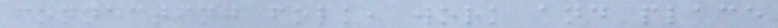connecting folk, work and place
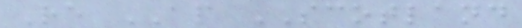Re AP SCOTLAND
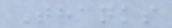Thanks
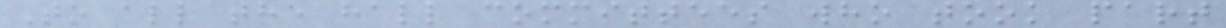To all the hall committees who took part
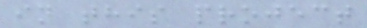in this project
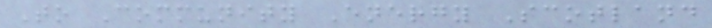To Community Energy Scotland
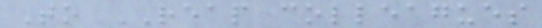To REAP colleagues
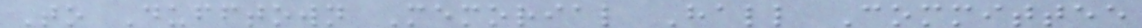To Dufftown Memorial Hall Committee
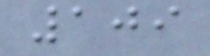109
